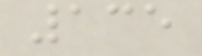135
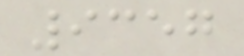9357
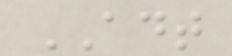ADT
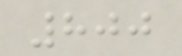800
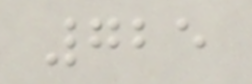725
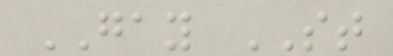GAY ST
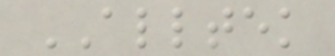ALLTEK
